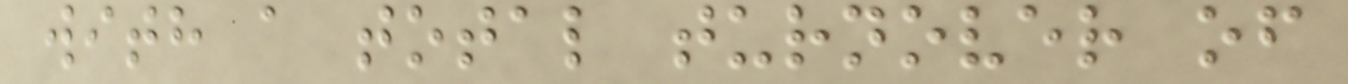with a total turnover of
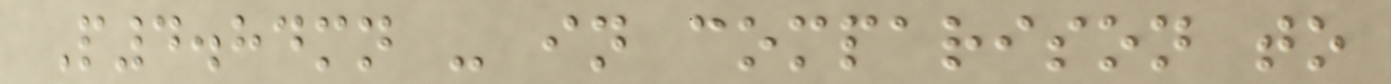P4.84mn - in comparison to
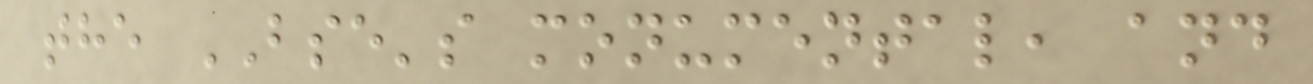the BSE's monumental, and
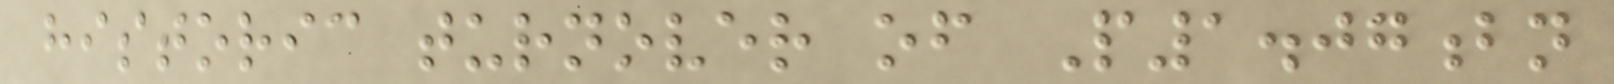historic turnover of P1.07bn
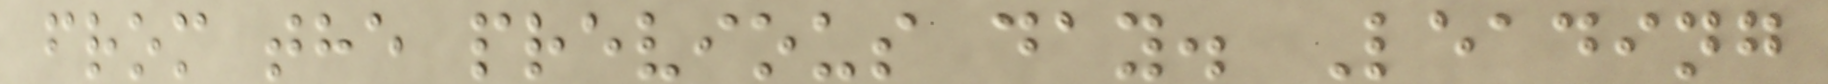from the previous day. Leading
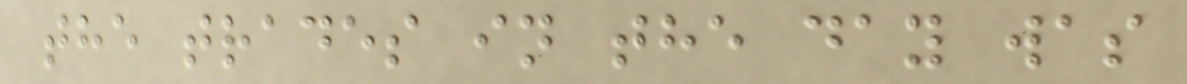the trades in the day was
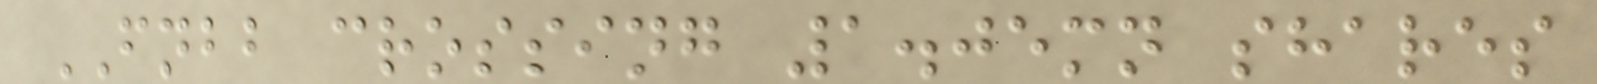FNBB crossing 1.05mn shares
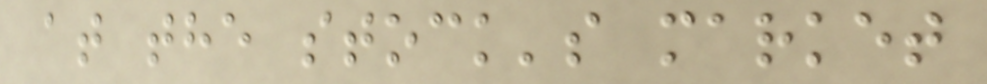at the stock's market
